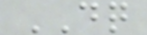DQ
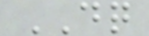DQ
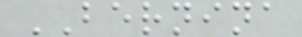BERNINA
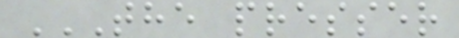THE PRESSER
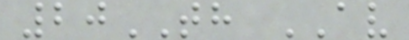20TH AV
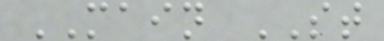MAIN ST
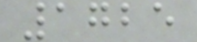1725
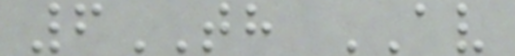6TH AV
